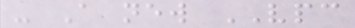- A new VPC
